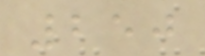250
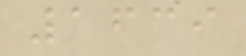1639
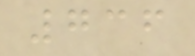736
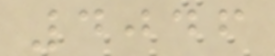4046
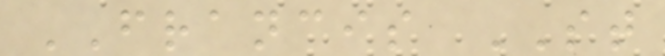FRANCIS ST
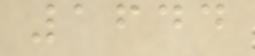1644
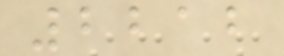2212
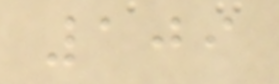109
